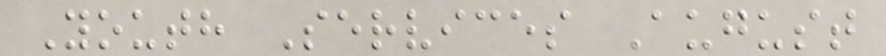Youth Services August
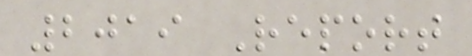2019 Report
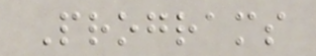Programs
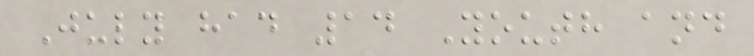July had 14 Youth and
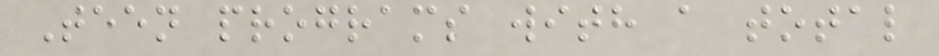Teen programs with a total
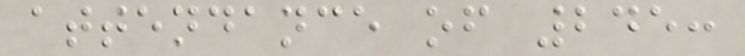attendance of 245:
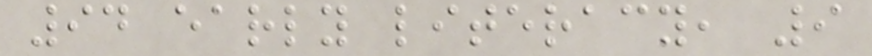94 early literacy, 9
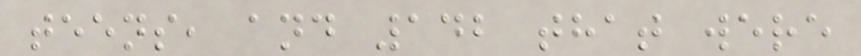teens, and 142 that were
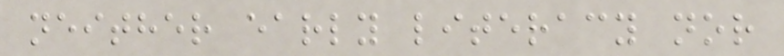neither early literacy nor
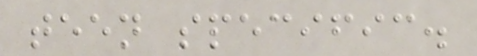teen specific.
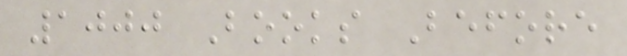1000 Books Before
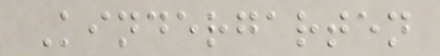Kindergarten
